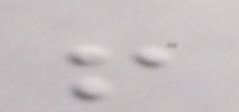!
